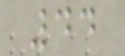44
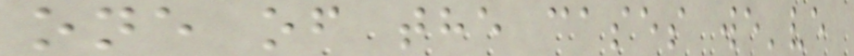one of the cases we've
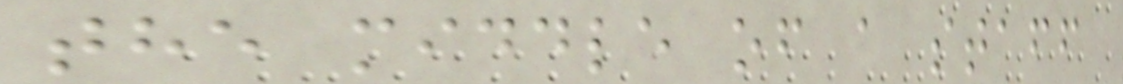the middle of a staff
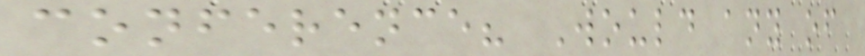conference? Would any of
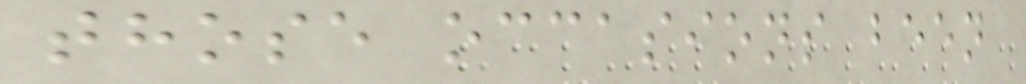those occasions been
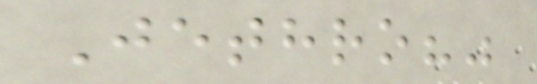Jethro?"
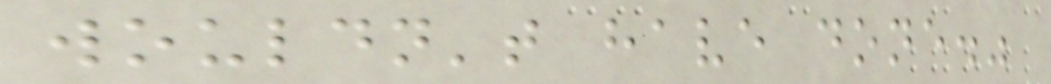wouldn't have done."
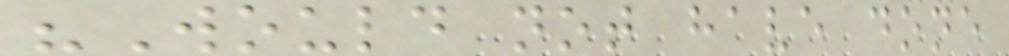"Would not have done
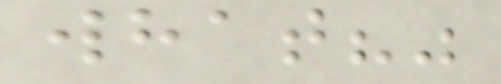what?"
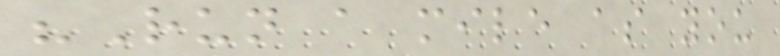"Run a mile as you
